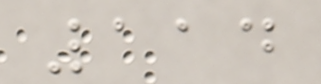114
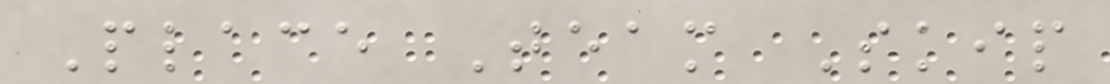Place Team Skip
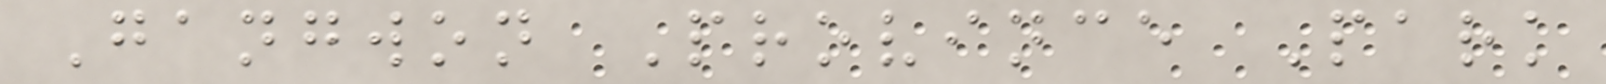Gangwon Province Park
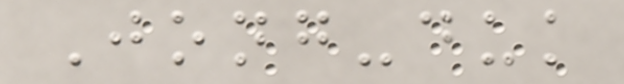Jong-duk
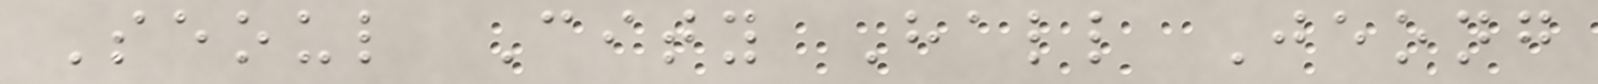Seoul City Hall Jeong
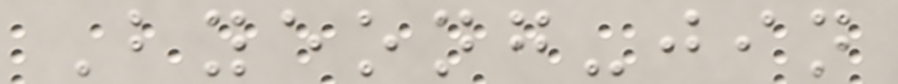Byeong-jin
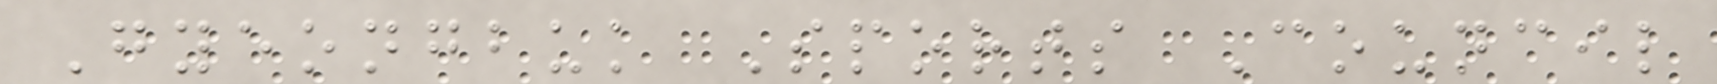Gyeongbuk Sports Council
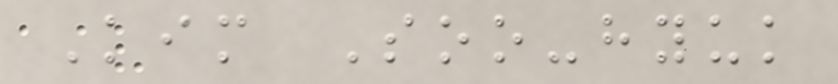Kim Soo-hyuk
